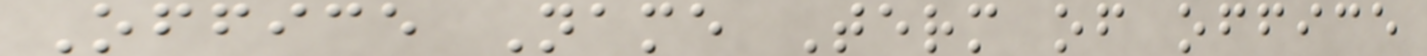Office Name Term of office
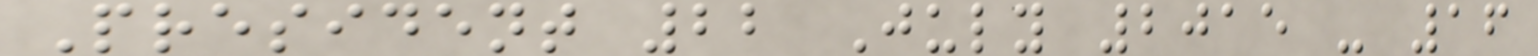President 22 July 2015 - 16
